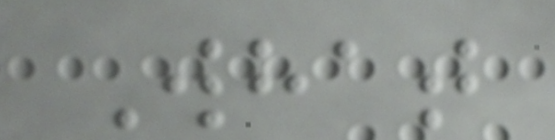What
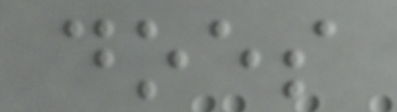does
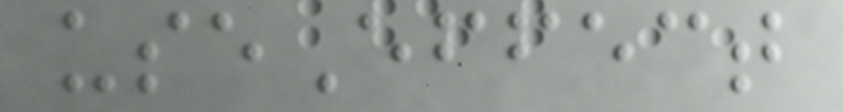useEffect
